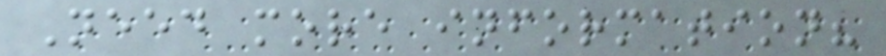Need more information?
